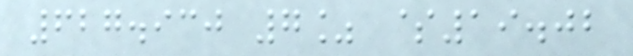627.930 7% $19.02
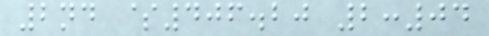2nd $406.20 2:04
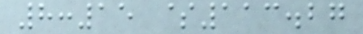8:15 $113.27
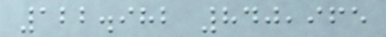122.982 840,965
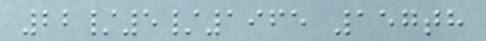22/5/1965 157th
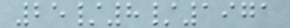25/8/1971
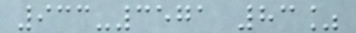933-3571 83%
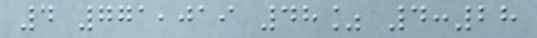4 771,019 48% 4:28
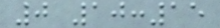0 10:15
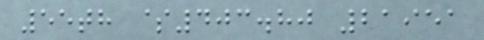55th $403.80 21951
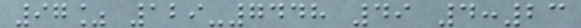97% 129-7448 49 4:23
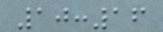10:16
